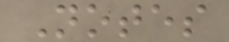Notes
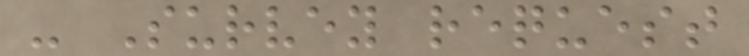- Survey request
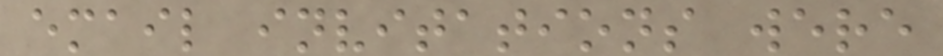email invitations were
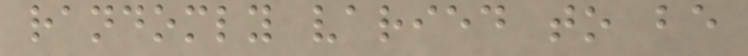randomly varied to be
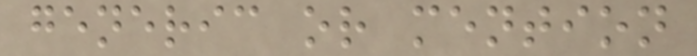generic or mention
